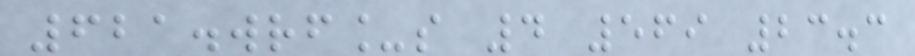621.wrf_s 4 569 23.3
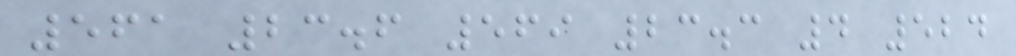561 23.6 569 23.3 4 524
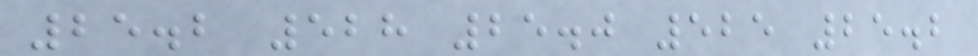25.2 528 25.0 525 25.2
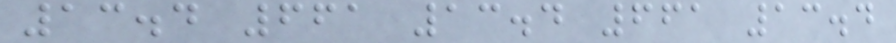13.4 661 13.4 661 13.4
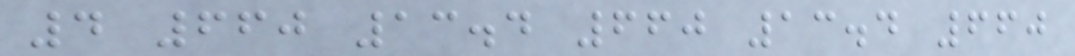4 660 13.4 660 13.4 660
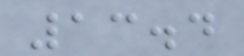13.4
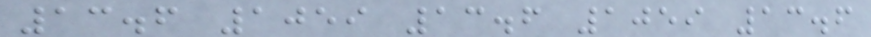13.6 1059 13.6 1059 13.6
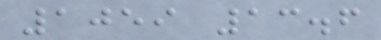1059 13.6
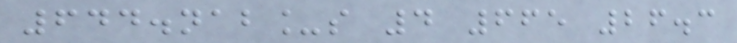644.nab_s 4 665 26.3
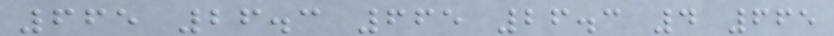665 26.3 665 26.3 4 665
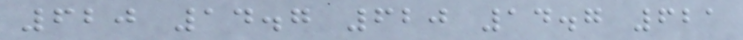620 14.7 620 14.7 621
